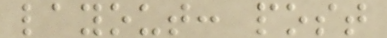layout: post
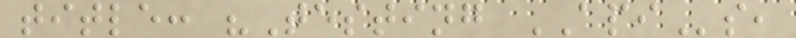title: "Testing APIs,
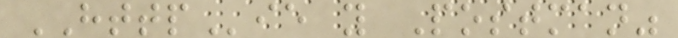HTTPie y Postman"
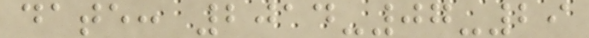date: 2014-07-29
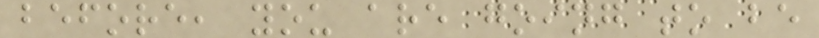before, you are going to be
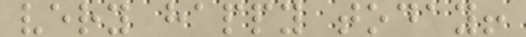very happy today!
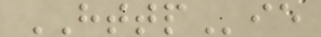HTTPie
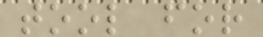tool for
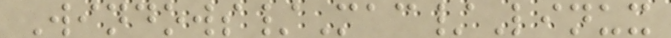Windows/Mac/Linux
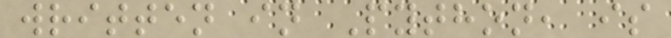written in Python, is
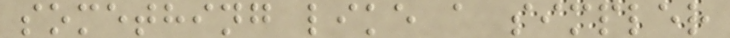something like a simpler
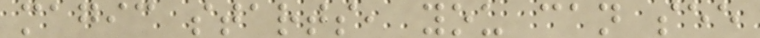magic starts, you can see
